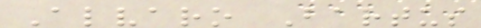Alvaro Bartus
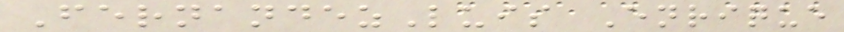FernandezLuis Enrique
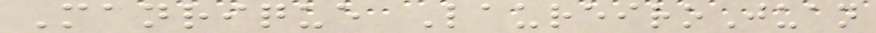Manrique LaureiroJuan
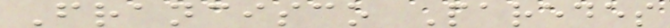Francisco Paredes
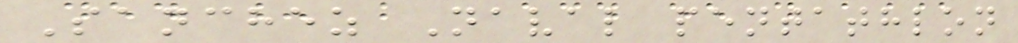Sanchez Naval pentathlon
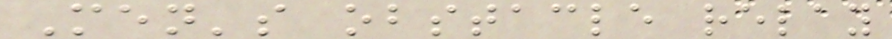Men's obstacle relay
